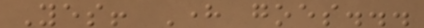Yes! Here goes...
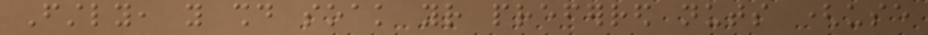Firstly, you should soak your preferred nuts (use
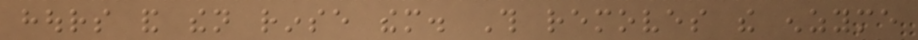hours and then rinse them. This removes the enzyme
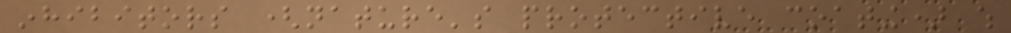inhibitors (nature's protective coating) which
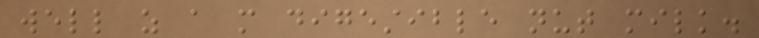well as a more digestible nut milk.
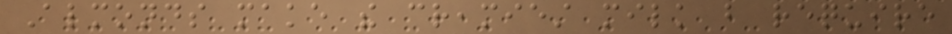Almonds make the creamiest milk but require
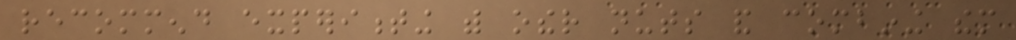recommend experimenting with other nuts and combining them
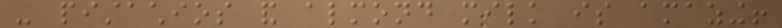- pistachios and almond milk is amazing!
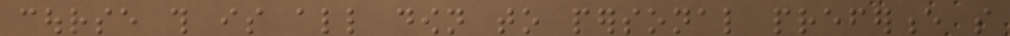course this is all down to personal preference so
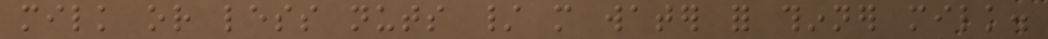milk or less nuts / more water for thinner milk.
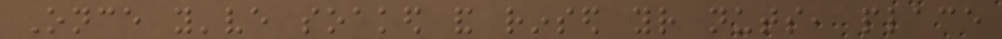Once you've soaked and rinsed your nuts, place
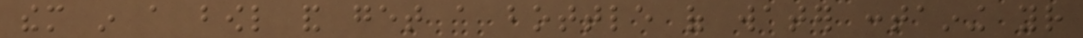them in a bowl and get a bottle of water containing your
